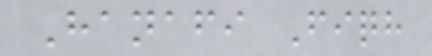Hanafi Fiqh
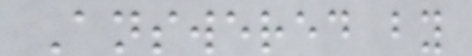Answered by
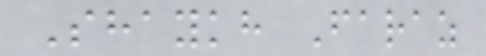Shaykh Faraz
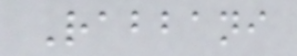Rabbani
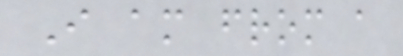I am from a
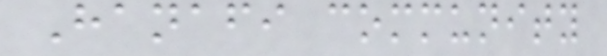Hanafi community
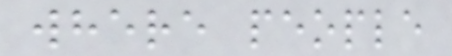where people
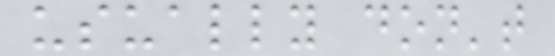usually don't
